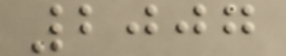2007
